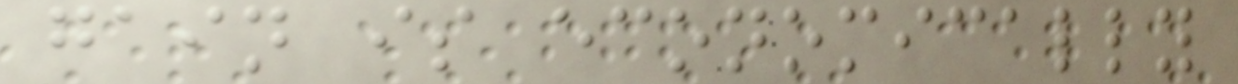gain is economically
